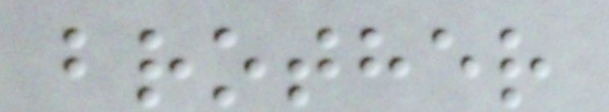brother
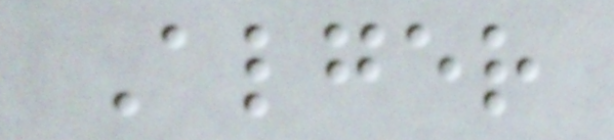Alger
